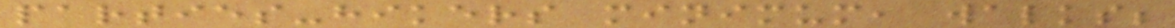parties-hikers minimum, walks;
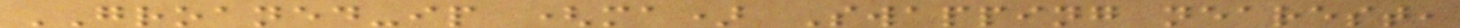GROANED-ip (ma) Swapping nearest,
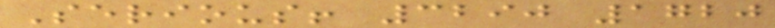Serious! 3290 1720
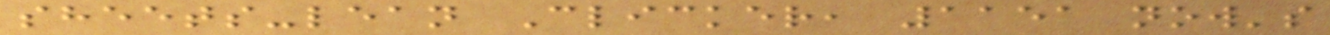sheets-lean Clicker, 1151 now's
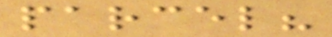parcel?
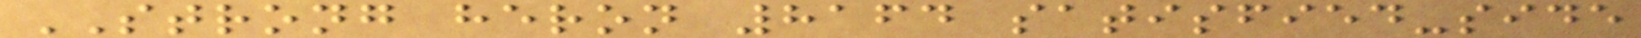STRONG heron 8164 satisfied-side
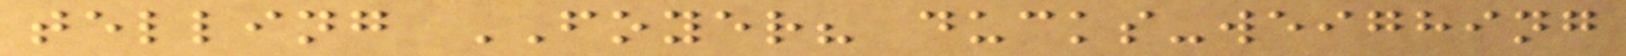telling FOYER? ducks-weighing
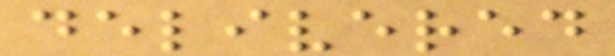delivered
